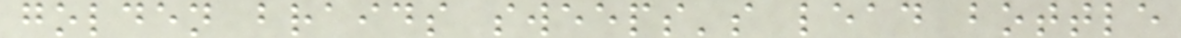golden braids sweeps's lead bottle
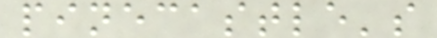pinecastle's
